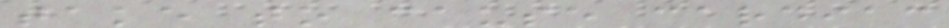take to cause cardiac
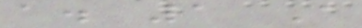a. 1 A
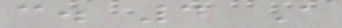c. 4 A
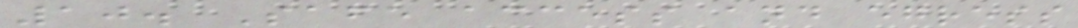10. Safe access and egress
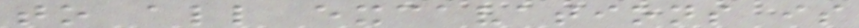to all excavations is
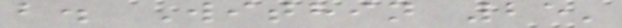b. Within 25'
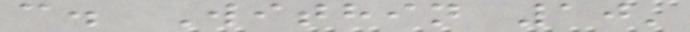c. Within 10'
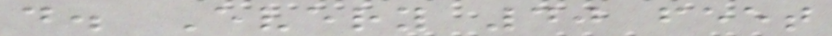d. Every 40 feet
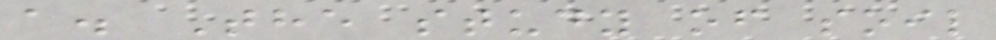a. The study of soil
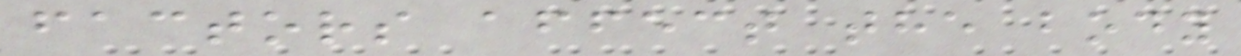factors affect the body
